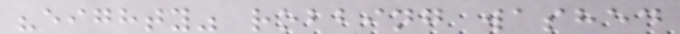"eighty" robbing washed
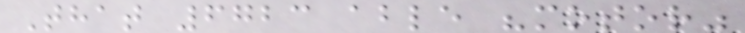That 6723 able "motor"
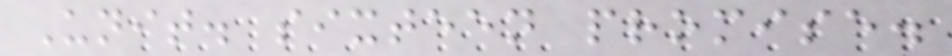Unit. sixteen promise.
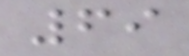69
